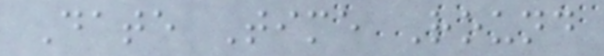Date Time Round
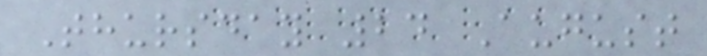Thursday 24 August
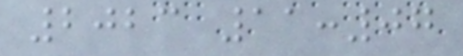2023 11:07
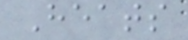Heats
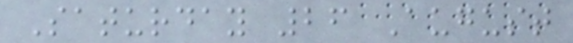Saturday 26 August
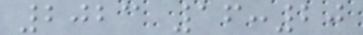2023 16:20
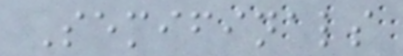Semifinals
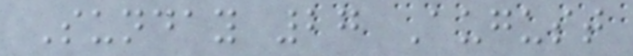Sunday 27 August
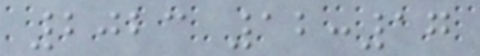2023 12:17
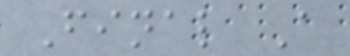Final A
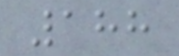188
